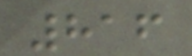816
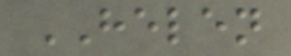HELEN
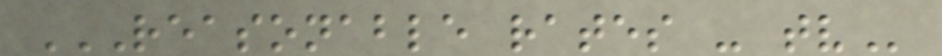REASONABLE RATES - TV
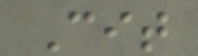Cit
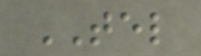TEL
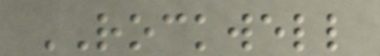ROCKWELL
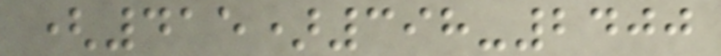(415)398-2400
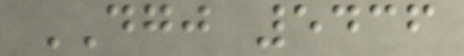DGJ 5436
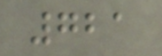721
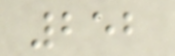252
